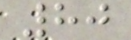80
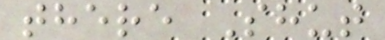there Shut
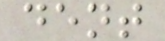dent
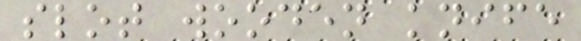slot wooden knife
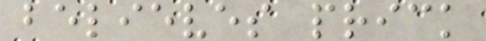believes prick
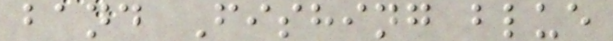band Fishing blue
